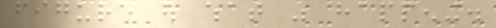figure out what was happening.
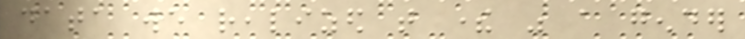data we realized that there was a gender
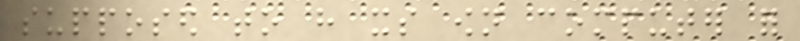supposed to have its own computer for
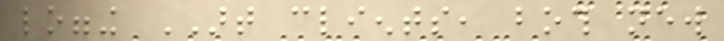logging ART clients, both new
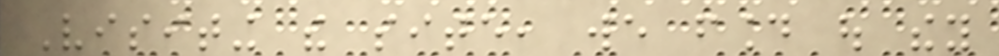Visiting the site, we found out they
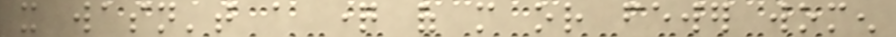it wasn't a question of more or fewer women
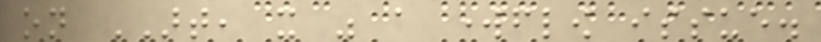on ART, it was a workflow issue.
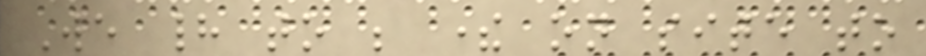We had to be there on site to
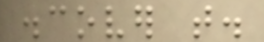discover that.
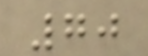70
